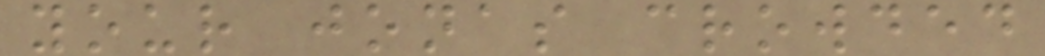your jonas crowded
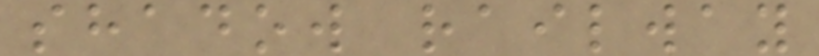shadow railway
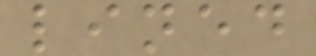lined
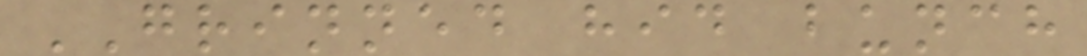GRINNED hid bunch
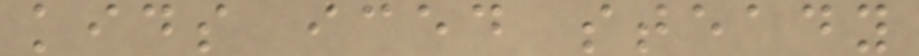kids iced steady
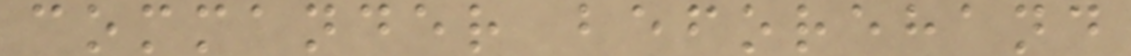commander beforehand
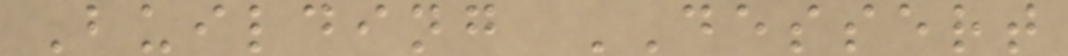Building DESSERT
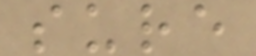sure
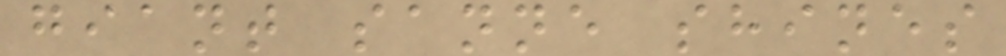giant sanne shines
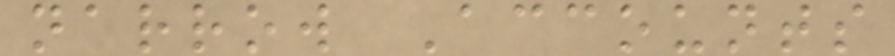narrow Accounts
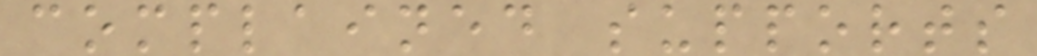complained supports
